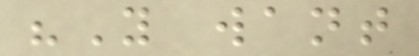"You want
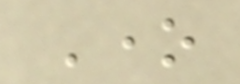One
